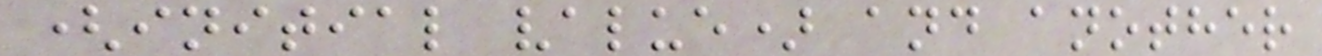(initial value) and another
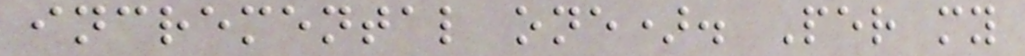incremental one). Per my
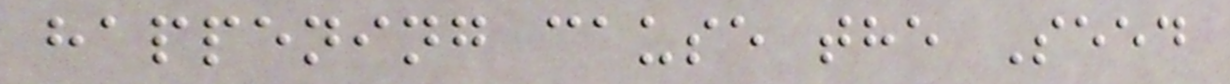happening cause the Seed
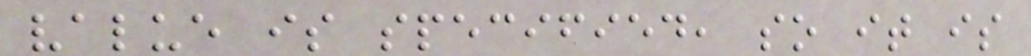value is specified, so it is
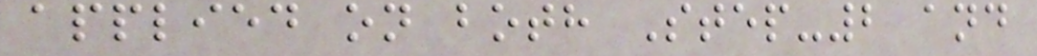applied on both Step-2 and
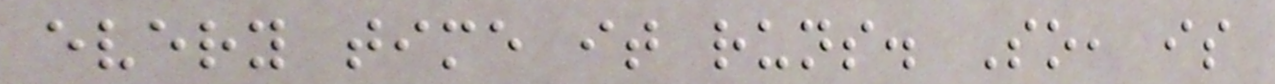every time it runs. So, is
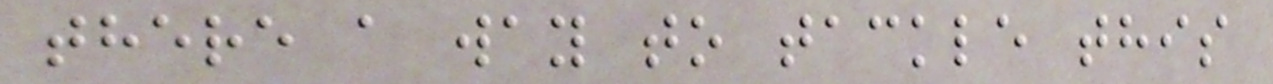there a way to tackle this
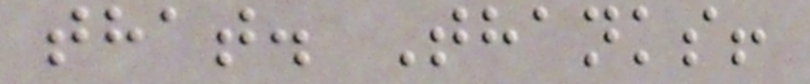that. Thanks!
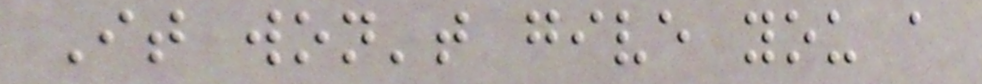It won't give you a
